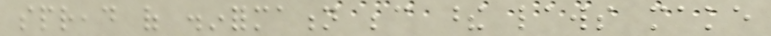spread of disinformation because these laws make
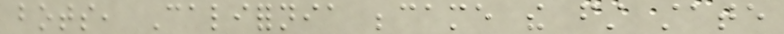bots, California became the first state
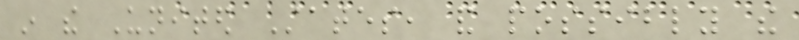in the United States, and possibly the
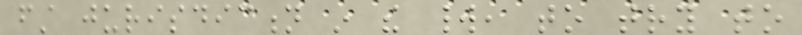first jurisdiction in the world, to try to
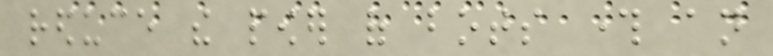reduce the power of bots through an
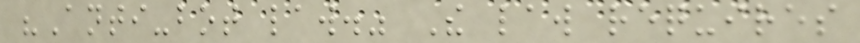"Anti-bot law." The law requires
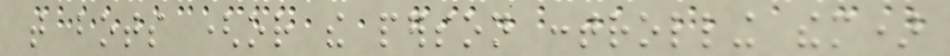that bots (or the person controlling them)
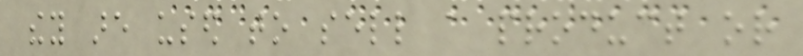they are used to sell a product or
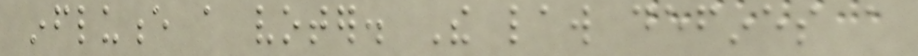influence a voter. The law defines a
